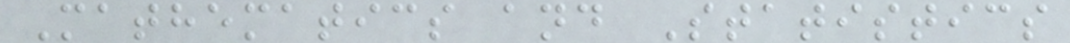Mathematics and Statistics
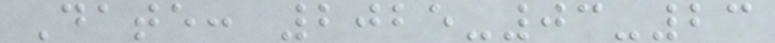Date: 2025-03-23
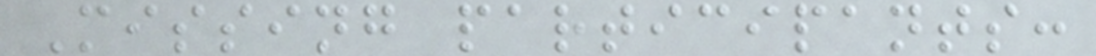Missing participants:
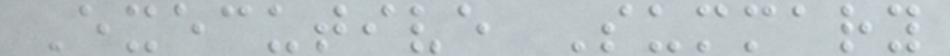Executive Summary
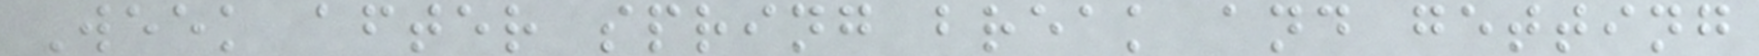Week after spring break and getting
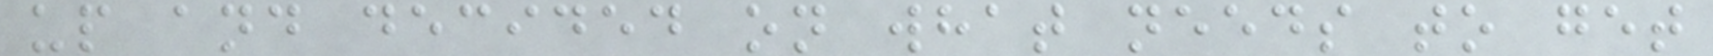up and decided on what needs to get
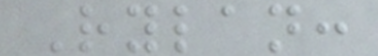Rylan:
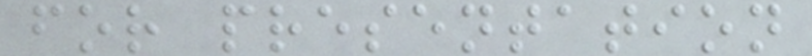for presentation
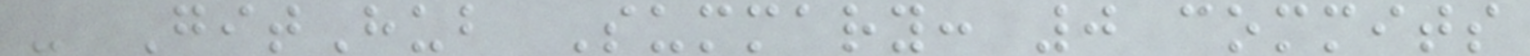- GitHub Summary: 0 commits
